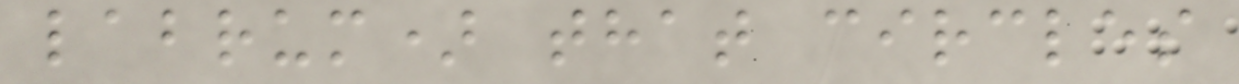labrum) that circles
